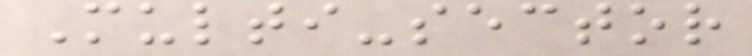Multi-sector
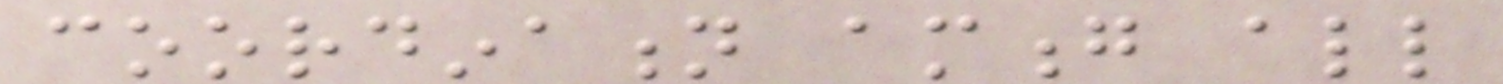coordination among all
